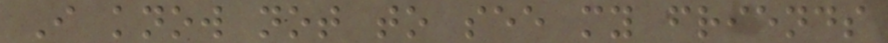I know not to see my friends
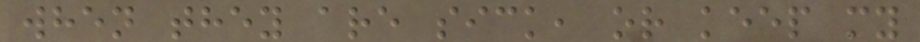when they are sick, or keep my
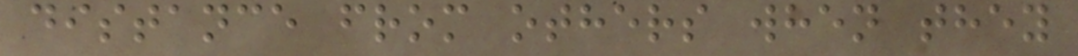distance from others when they
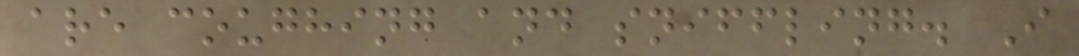are coughing and sniffling. I
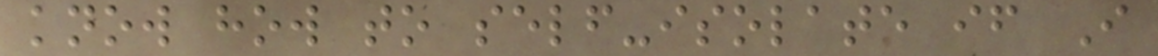know how to self-isolate if I
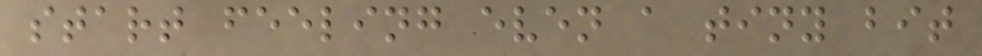start feeling even a tiny bit
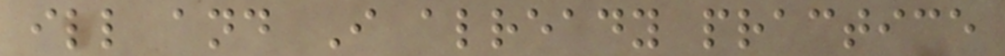ill and I already practice
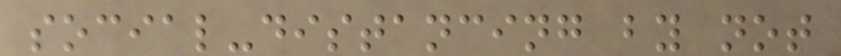social-distancing by not
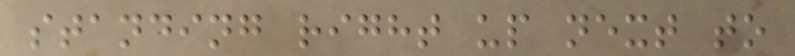standing right up next to
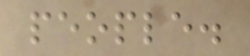people.
